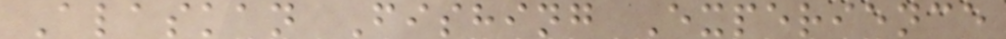Alaskan Fishing Experience
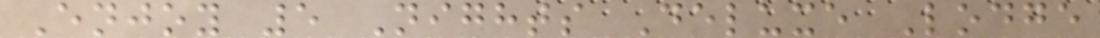Enjoy 5 Nights Deluxe Lodge
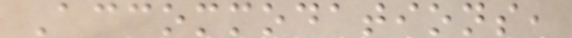Accommodations,
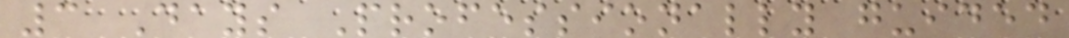3 Days Professionally guided
